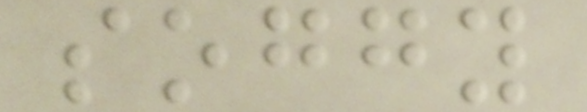soggy
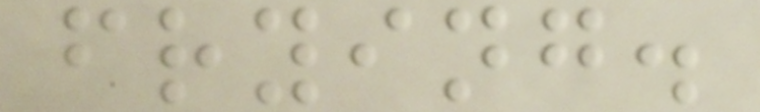frying.
